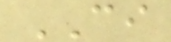CI
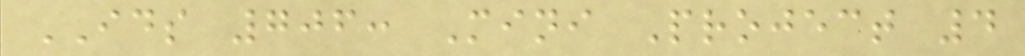IDS 706: Mini Project 4
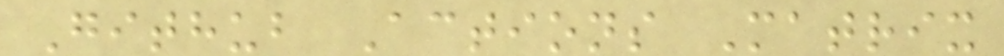Github Actions Matrix
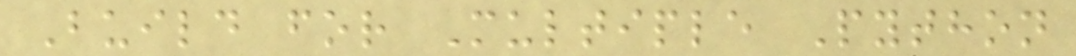Build for Multiple Python
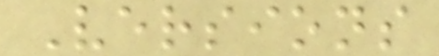Versions
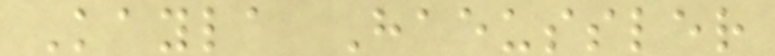Kayla Haeussler
